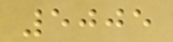5005
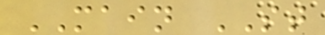MAIN ST
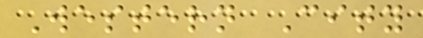Western City
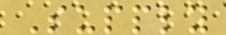Supply
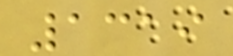1319
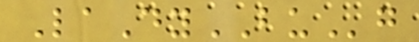LaDyBUg
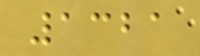1321
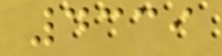4339
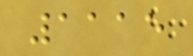1115
